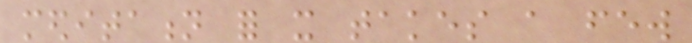meditation for it takes a few
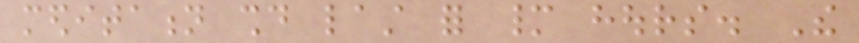meditation should last for many hours. The
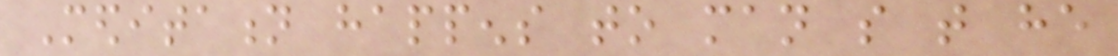Meditation happens to man so that he
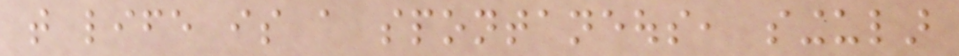that life is a spontaneous, singular
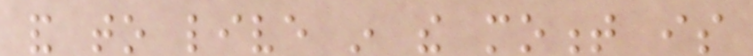and to live in the moment is
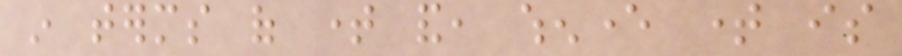in terms of time and, whenever time is
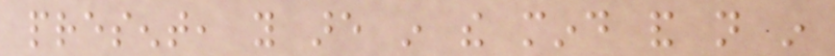present, you are in the mind and not in
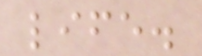life.
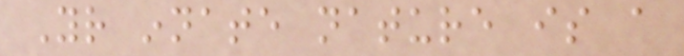Your innate nature is a
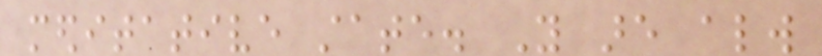meditative state. You are always
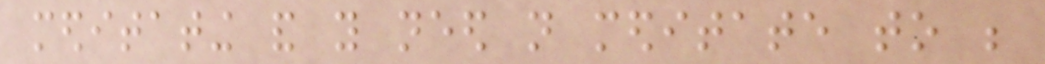meditating and you need not meditate to be
